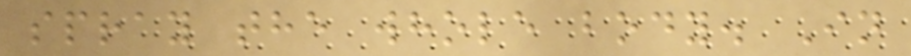spray the whole body. In
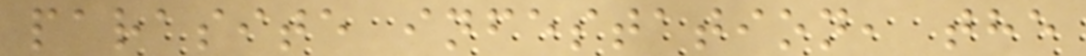parasite infestation, the
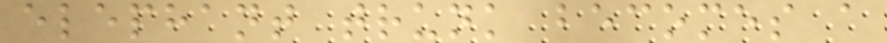elephant trunk becomes a
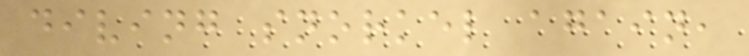diving snorkel again,
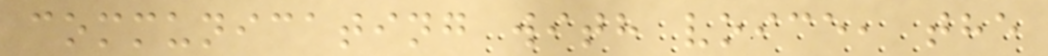communicating with voice, the
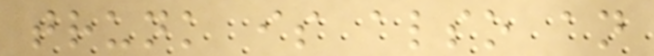trunk is also an
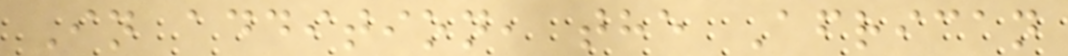In addition, the African
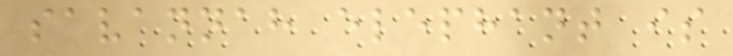savannah elephant is
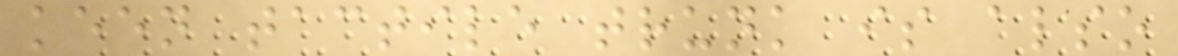keen tactile trunk is also
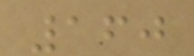160
